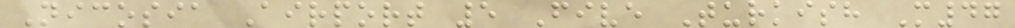Nicosia Airport 5 Five Turkish M47
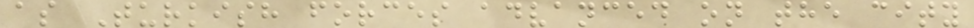as Turkish forces advanced on the city
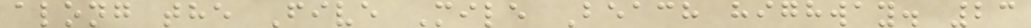along the Five Mile Beach highway. 23
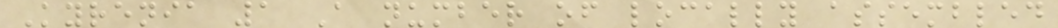Kyrenia 1 A number of locally assembled
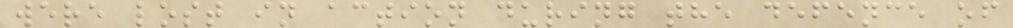were lost in action during the defence of
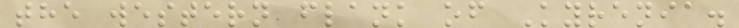the western flank of Kyrenia.
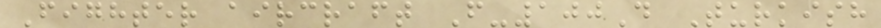Fighter aircraft F-100D Turkish
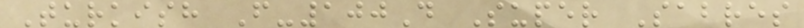Turkish F-100D Super Sabres
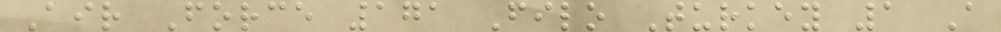Air Force 171 Filo Turkey 1 A
